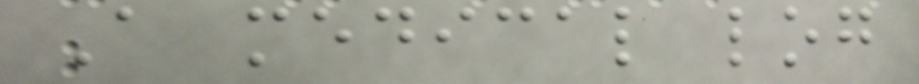A medical log
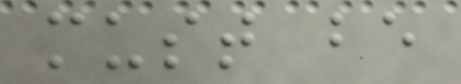must be
